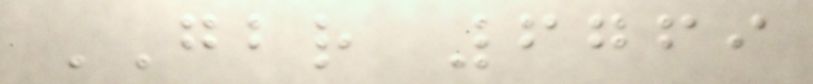GBR 6769
